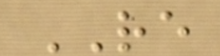RE
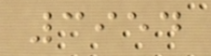3954
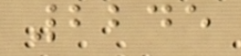2245
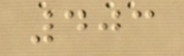403
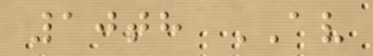10th AV
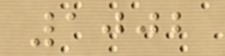1002
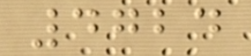4724
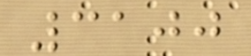3100
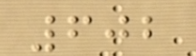602
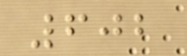602
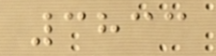3833
